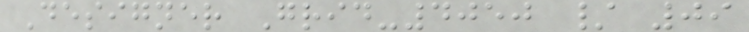Designer Grid-4050 / 09
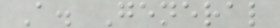A. General
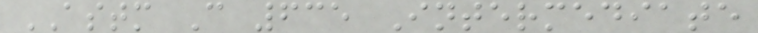ASTM C 635 Intermediate
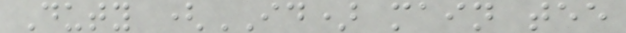Duty (ID) main tee
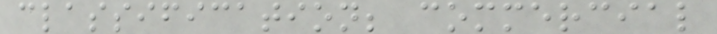classification; commercial
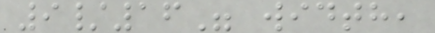9/16" width,
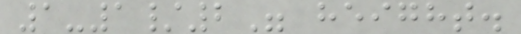1-1/2" height.
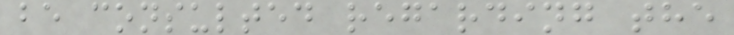be consulted regarding the
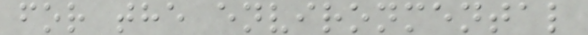for the environmental
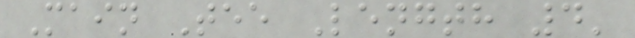Main Tee Length 4'
